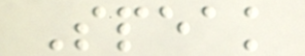Speak
